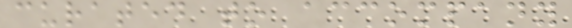curated to accompany
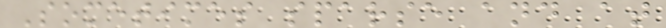Sometimes sparse and at
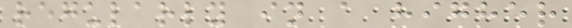regularly in a higher
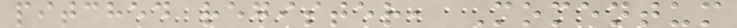pitched register, Momentum
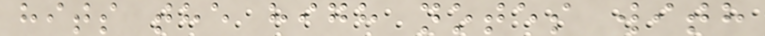hits the high notes with
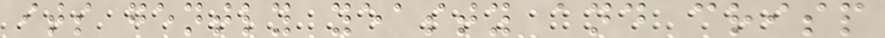its gently yeasty and crisp
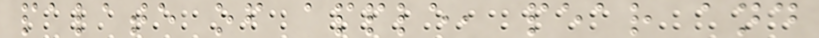palate of apple, pear and
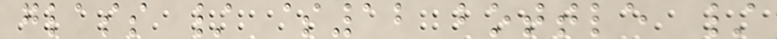glass / $12 bottle /
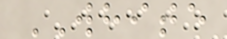WHITE
